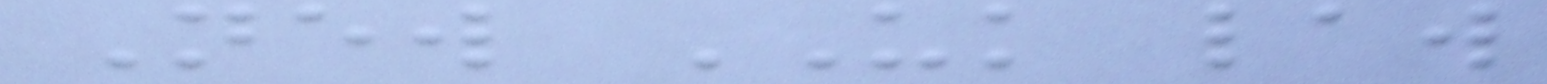New UK law
